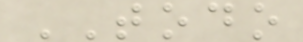TODO
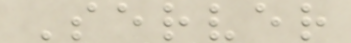Server
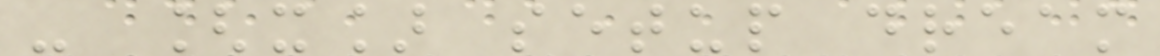- [x] setup dream
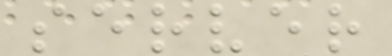server
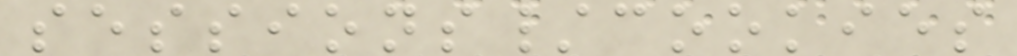sessions/cookies
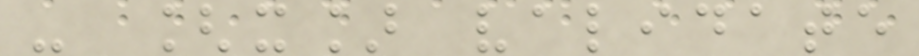- [x] validate
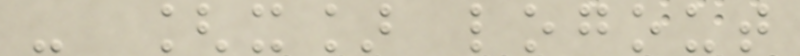- [x] logout
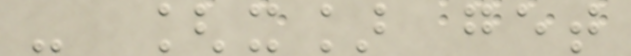- [x] get
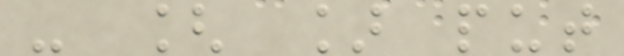- [ ] put
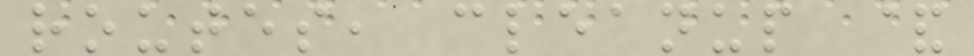routes, cleanup &
